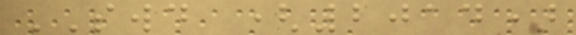SWD (2014)
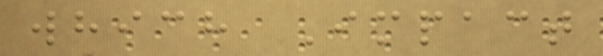which Impact
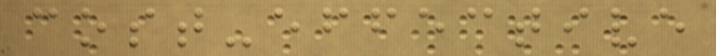cost-effective
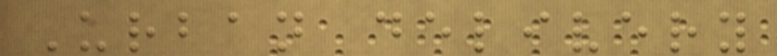Urban delivery
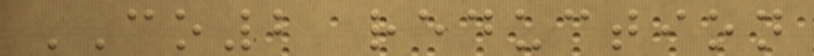CO2 reduction
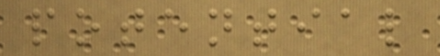potential
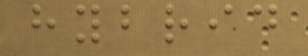hybrid
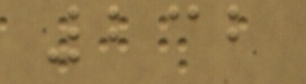232
